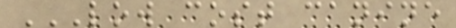LOW COST CANINE
